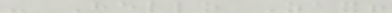- Hello Zax!
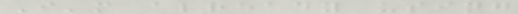I'm already using
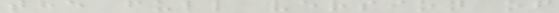the full version of
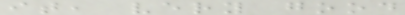it, very good
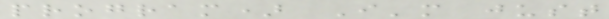program) I'm just
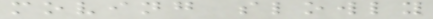moving slowly
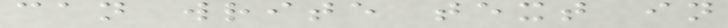can write text in
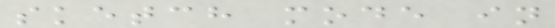sketch mode in
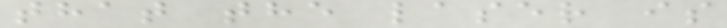that the laser is
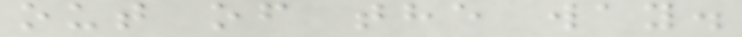out of the way.
